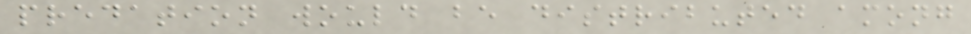predation would be distributed among
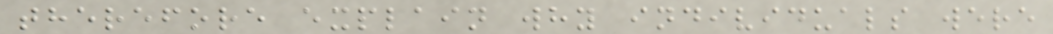therefore explain why individuals were
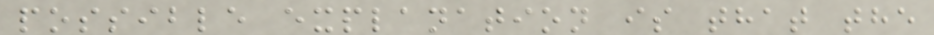possible explanation is that the
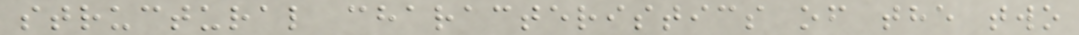structural characteristics of the two
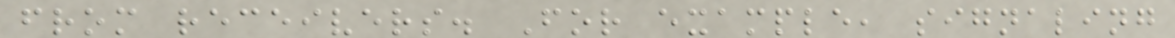from receivers. For example, signaling
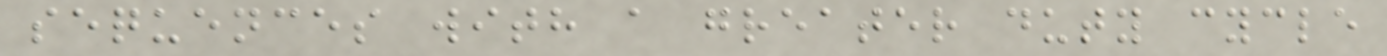sequences with a greater duty cycle
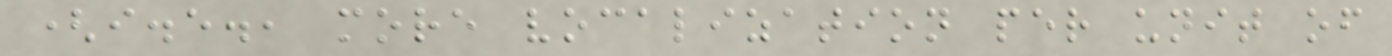(i.e., more vocalization per unit of
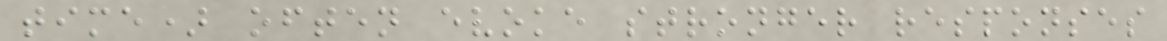time) often evoke stronger responses
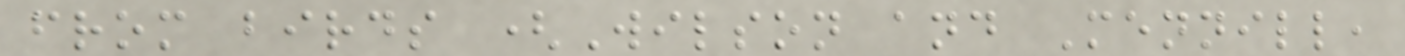from birds (Wilson and Mennill,
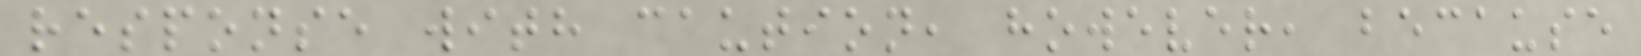response with caution, however, because
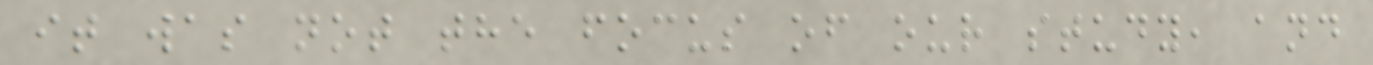it was not the focus of our study, and
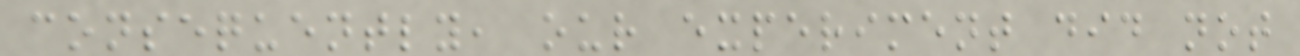consequently, our experiment did not
